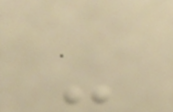-
